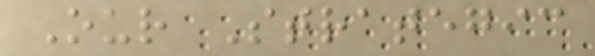Our Strategic
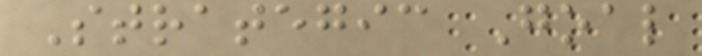Strategic Goal
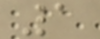1
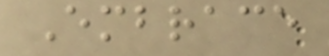Embrace
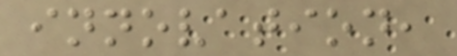innovation,
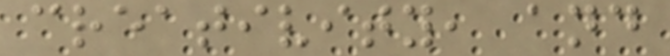creativity, and
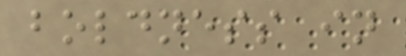boldness in
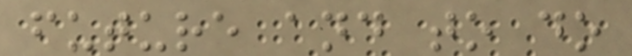future and to do
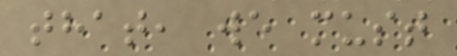that, we must
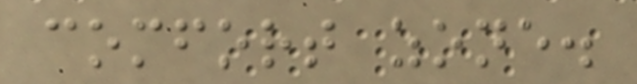comfort zone.
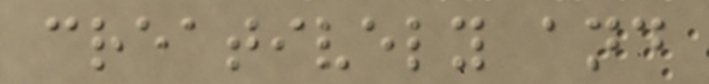creatively and
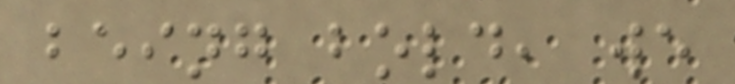being bold, we
